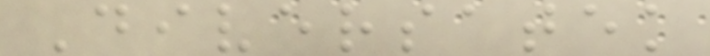Diversatek
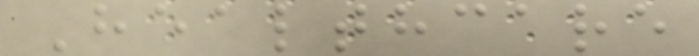Healthcare
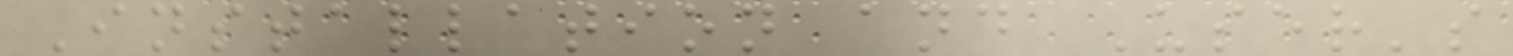Installation and User's
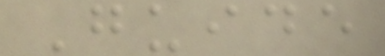Guide
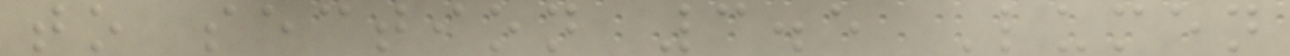to section 3.5 Lumen
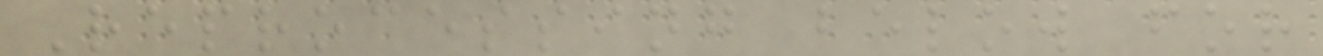Reprocessing below for
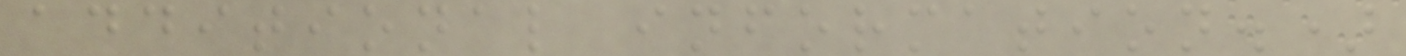additional information.)
